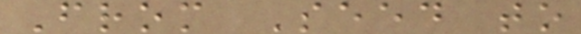From Seed to
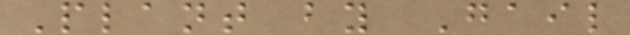Plant by Gail
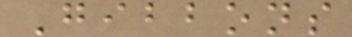Gibbons
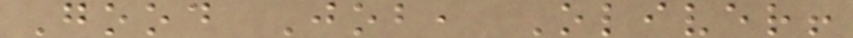Good Job, Oliver!
